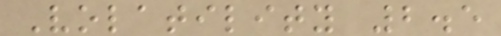Volatility 2.5
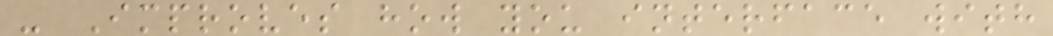- Improves how you interface with
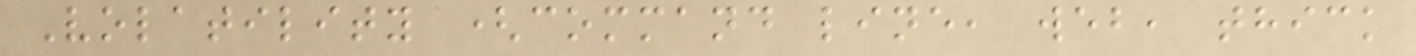Volatility (command line, web, thick
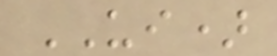UI)
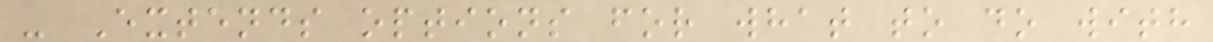- Extends options for what to do with
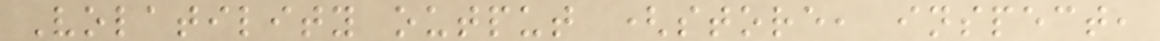Volatility output (store, inspect,
